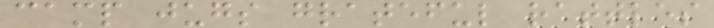camp jugs grateful rattles
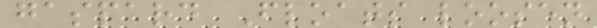gaspard Floats loosen
